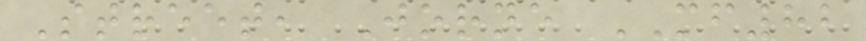Street, Jorne MF82
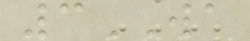3WA
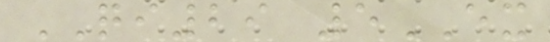QI29 5EX
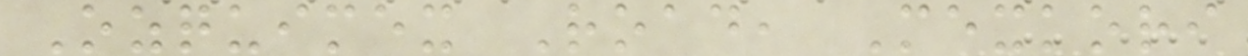Ozquimex Road, Mexkori
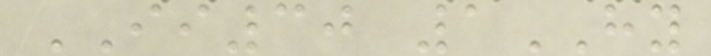II30 1HY
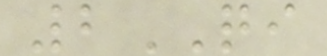2QI
